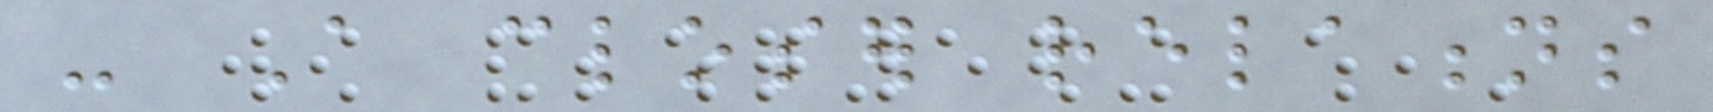- A closer relations
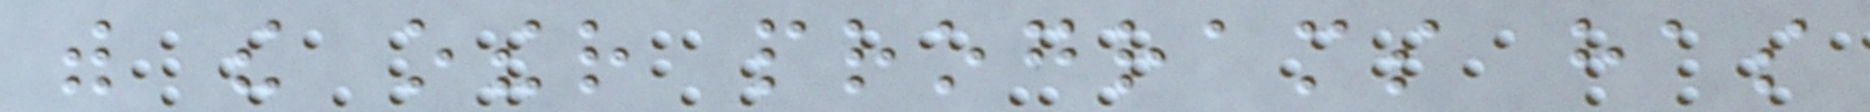with the other programs has
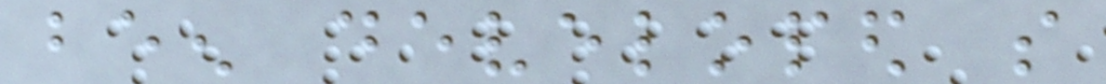been developed so
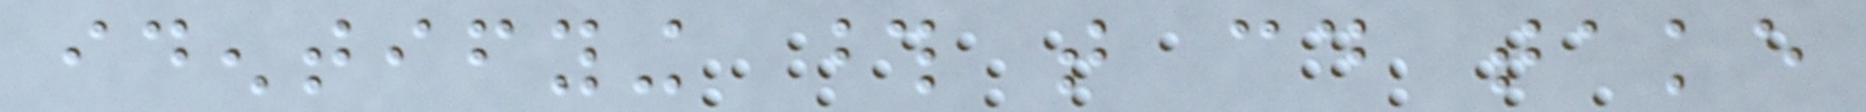identifying those that could take
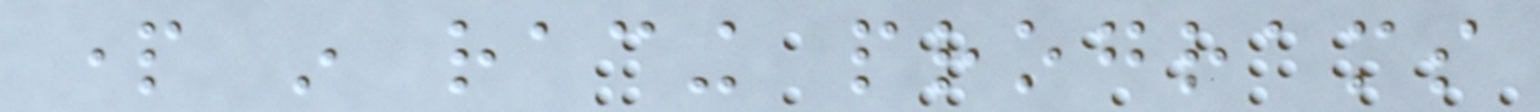part in racing programs
